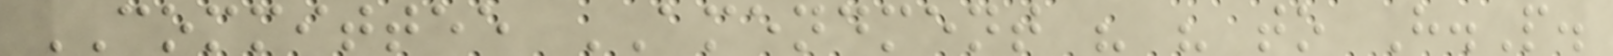COMMITTEE AMENDMENT " " to H.P.
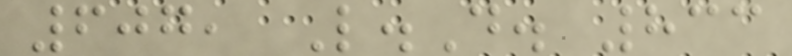607, L.D. 833
